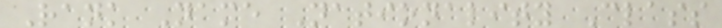Rank Name Nationality Class
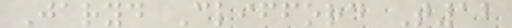Jaryd Clifford T12
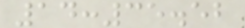14:35.52
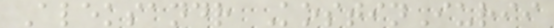Aleksandr KostinIurii
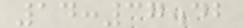14:37.42
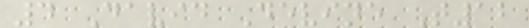4 David Devine T12
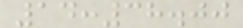14:38.00
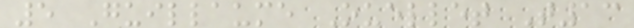5 Guillaume Ouellet T13
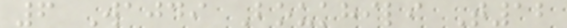6 Wajdi Boukhili T12
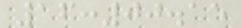16:00.15
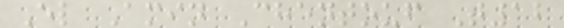El Amin Chentouf T12
